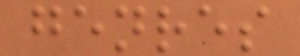genres
